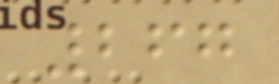267
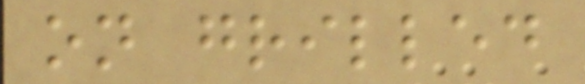on grilled
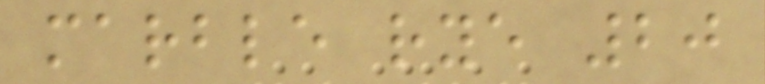marble rye 20
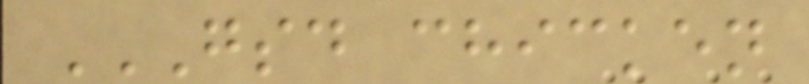GSD CHICKEN
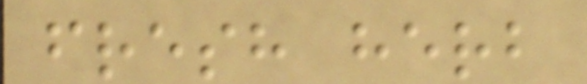fresh herb
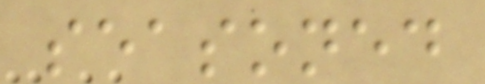seasoned
